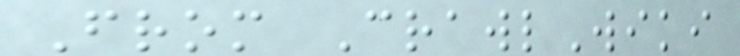From CrawlWiki
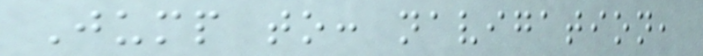Jump to: navigation,
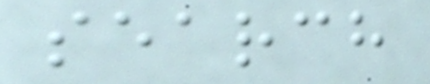search
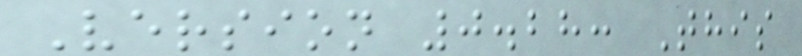Version 0.28: This
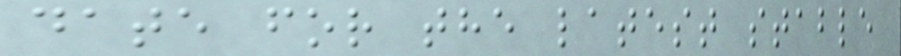date for the latest stable
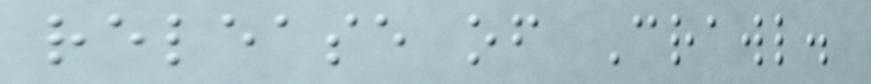release of Crawl.
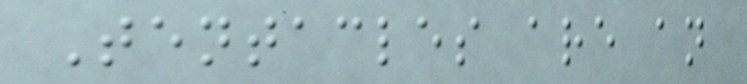Tentacles are an
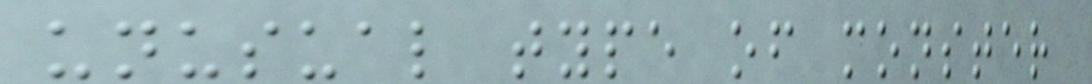unusual type of monster
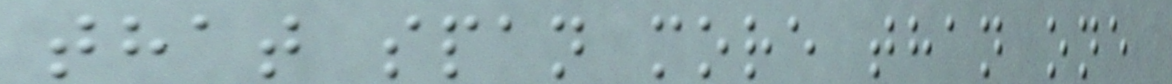that span more than one
